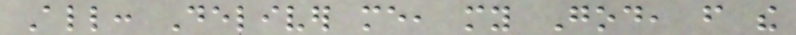All: Deliver me, my God, from the
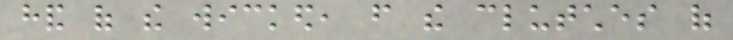hand of the wicked, from the clutches of
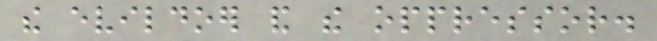the evildoer and the oppressor.
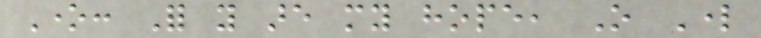One: For you are my hope, O Lord
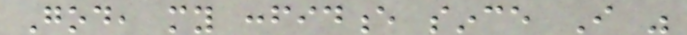God, my confidence since I was
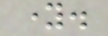young.
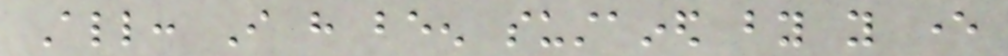All: I have been sustained by you ever
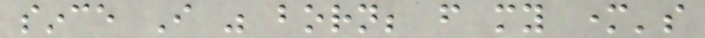since I was born; from my mother's
